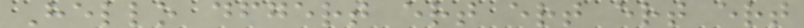Hello dfgert ert ert ert ert
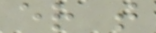er t
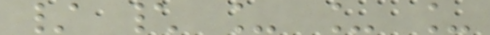/ \ _ _ _
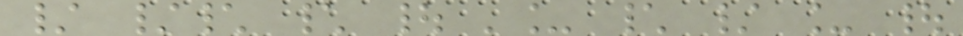/ /\ \ | '_ \ / _ |
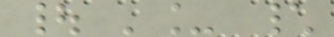| '_ \
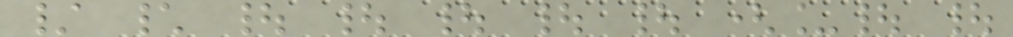/ \ | | | | | (_| |
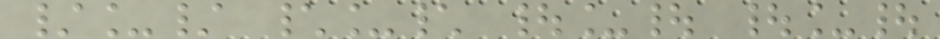/_/ \_\ |_| |_|
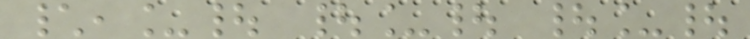\,_| |_| |_|
